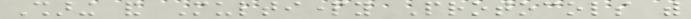Sharing and Multiparty Protocols with
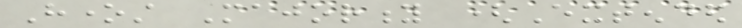Honest Majority (Extended
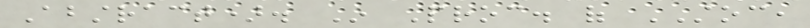Abstract). In Proc. of STOC,
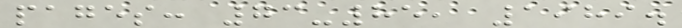pages: 73-85, 1989.
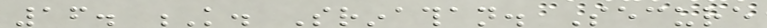16. K. Srinathan. Secure
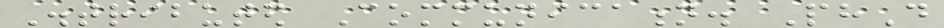Distributed Communication. PhD
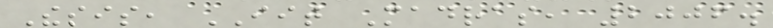Thesis, IIT Madras, 2006.
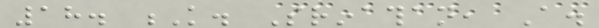18. K. Srinathan, A.
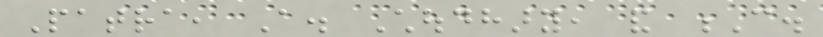Patra, A. Choudhary, and C.
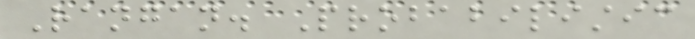Rangan. Probabilistic
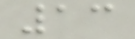13
